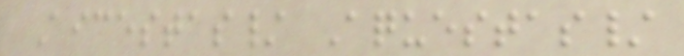Aicestas/ Aquestas/
